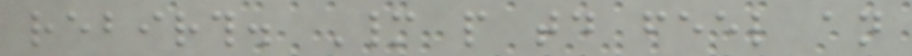rebirth. Many people today feel an
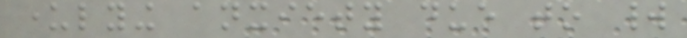underlying anxiety due to world
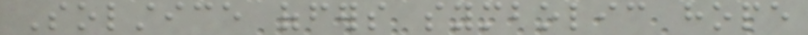Solstice offers symbolic hope
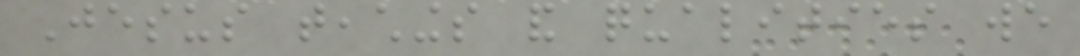Jesus teachings and qualities we
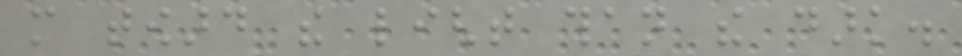more toward the light than the dark.
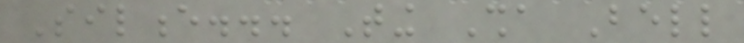Silence... Ting Sha Bell
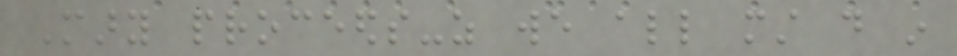Mary proceeds-as we all must do in
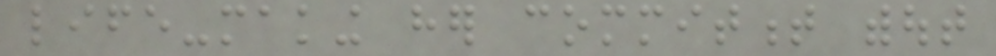life-making her commitment without
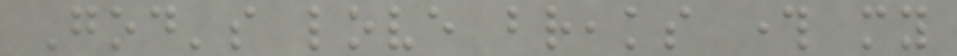God's love breaks through my
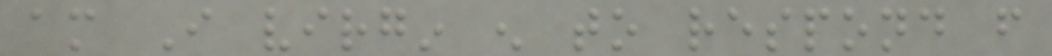am I virgin enough to respond from
